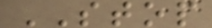STOP
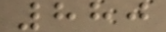880
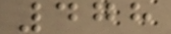478
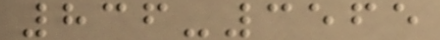836-3565
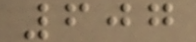607
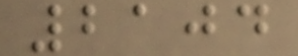2104
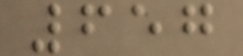657
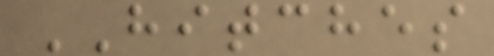HITCHES
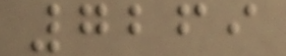7269
